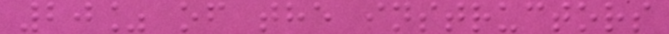20% of the instructors
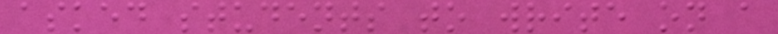asked students to write on a
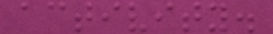activity.
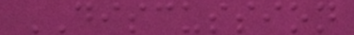DISCUSSION
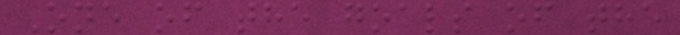One of the goals of the
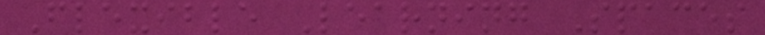Flexible Learning Spaces
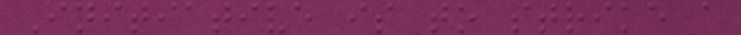Initiative is to strike a
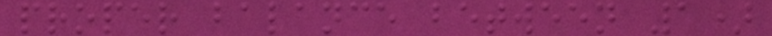proper balance between 1)
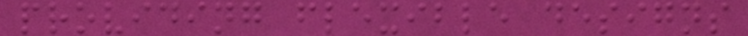providing flexible designs
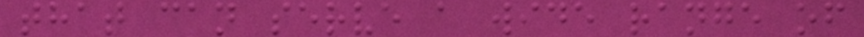that can serve a wide range of
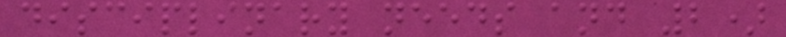disciplinary needs and 2)
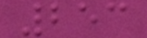253
